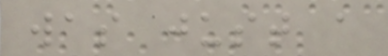was just a
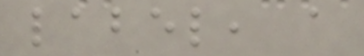label, a
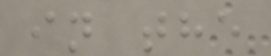in the
